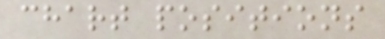chart positions
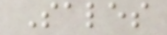Sales
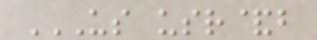US USR&B
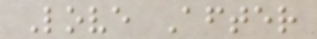Love After
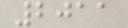2011
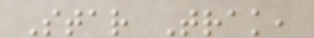Star Trak,
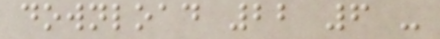download 22 6 -
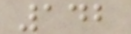142
